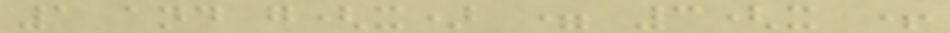1 and g(x) = 3(x +
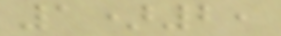1)2,
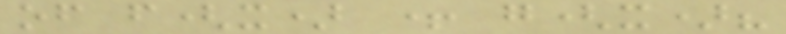of f(x) + g(x)?
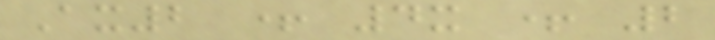Ax2 + 4x + 2
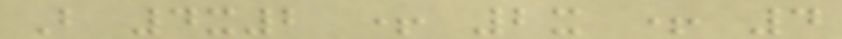B 4x2 + 2x + 4
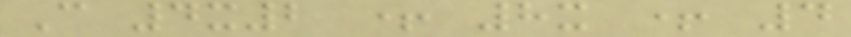C 4x2 + 8x + 4
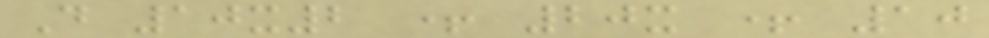D 10x2 + 20x + 10
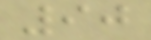90
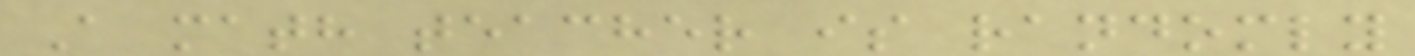A math teacher is randomly
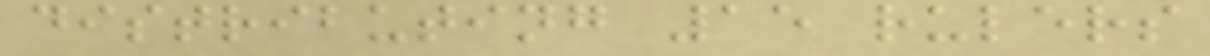distributing 15 rulers
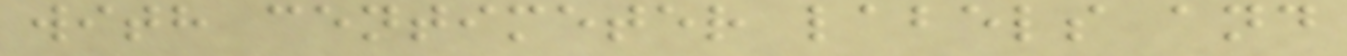with centimeter labels and
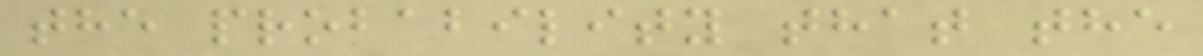the probability that the
